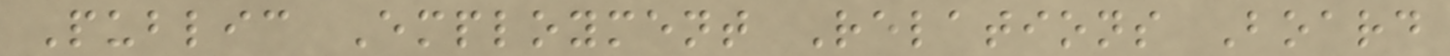Public Employment Relations Board
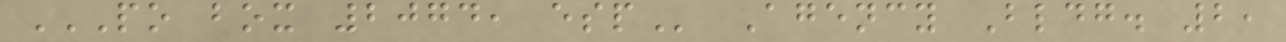PO BOX 2074, ESP Agency Bldg. 2,
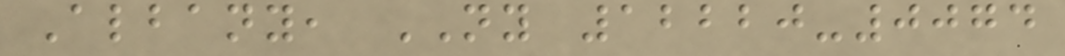Albany, NY 12220-0074
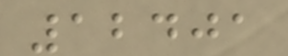12401
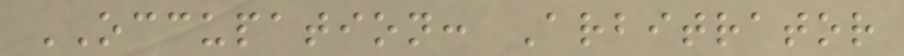OCCUPATION: Arbitrator
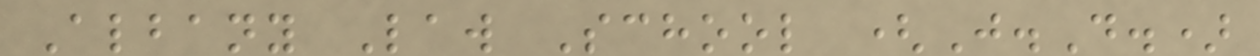Albany Law School (J.D.)
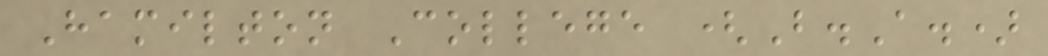Hamilton College (B.A.)
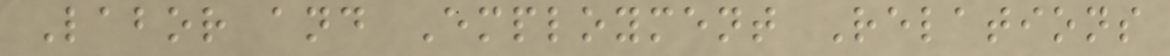Labor and Employment Relations
